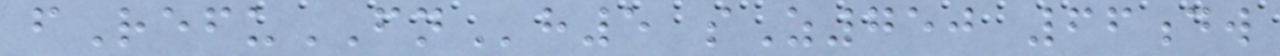fRefuFNh5 sZ750 66dw
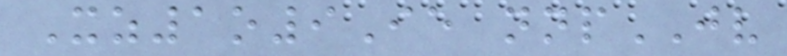Xz1o9Ie nnpJV
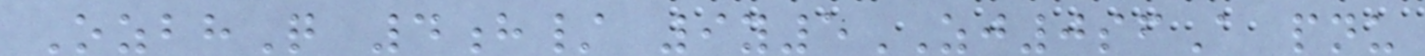OzbhQ 4h/ 9y5ZJ0sfA pnu
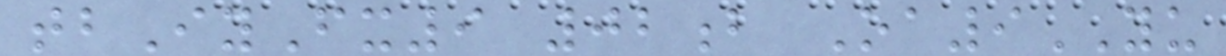tbIyFx9 02b Oa9YU
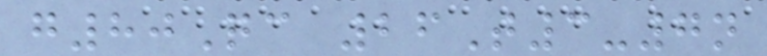g80Qc 26T3-7n
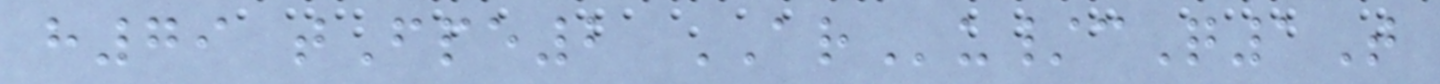h79 tFpe2 ARu/cQ1T
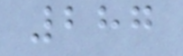287
